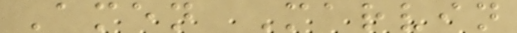Amen Marvin
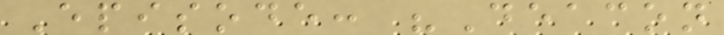Episode: "Deacon
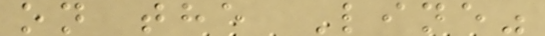on the Line"
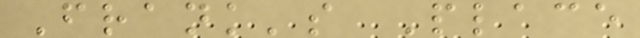Frank's Place
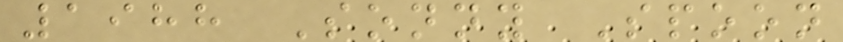1988 Sonny Spoon
